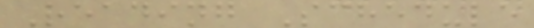Reading Schedule
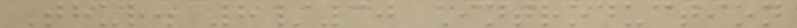Thur. 8/30 Introduction
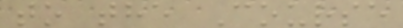to the Course
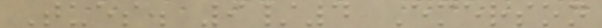Tues. 9/4 Emerson
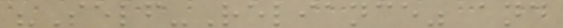"Self-Reliance" and
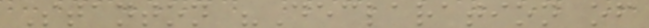Stanton "Declaration of
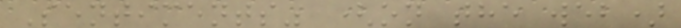Sentiments" (on the web)
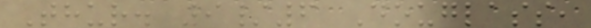Thur. 9/6 Douglass,
